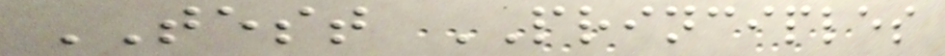TEST PRINCIPLES
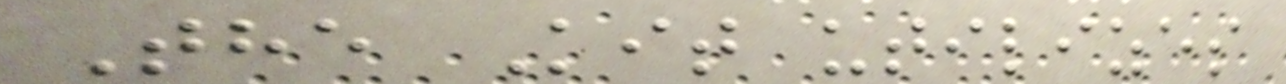The Kit utilizes
